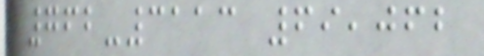762-3113 69,062
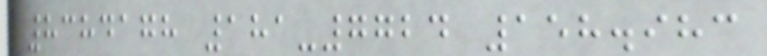8384178 181-7724 158.983
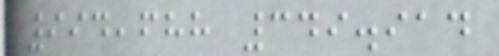994,688 349.914
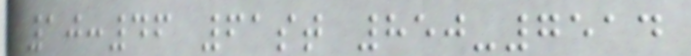10:46 61st 850-7514
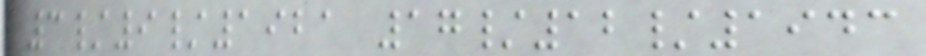3/9/1921 17/12/1943
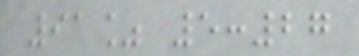91% 5:27
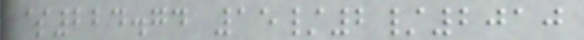$224.74 15/2/2010
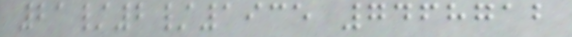21/2/1935 7468712
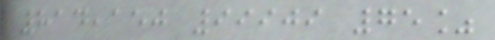814,150 99909 75%
